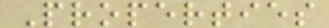Properties
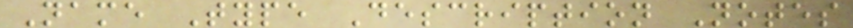Name Type Description Notes
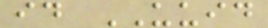id UUID
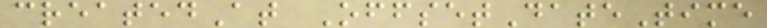createdAt OffsetDateTime
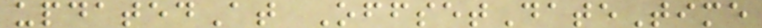updatedAt OffsetDateTime
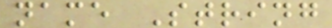name String
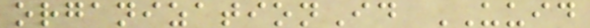organizationId UUID
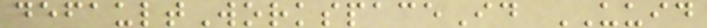defaultWorkspaceId UUID
